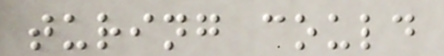turing could
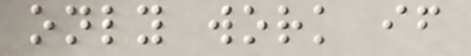only work if
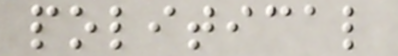political
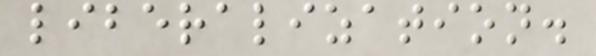liberalization.
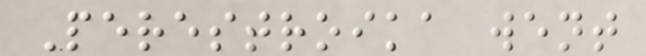Perestroika went
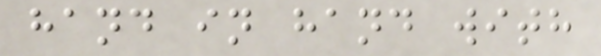hand in hand with
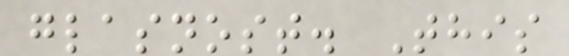glasnost. This
